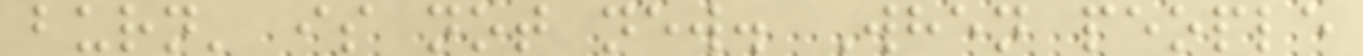burn' is not new. When people
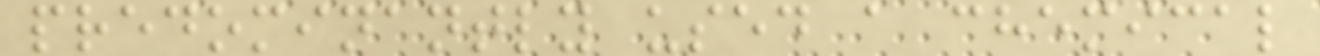predominantly used a chemical
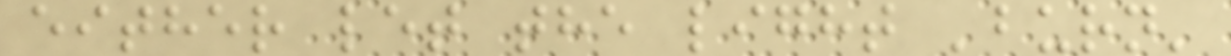either let the light 'burn'
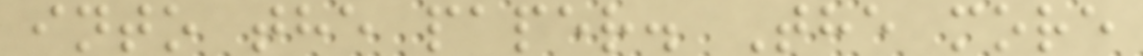into the paper. The more
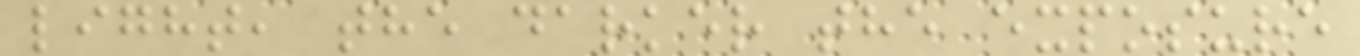light, the darker the exposure
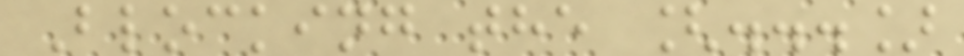Blocking the [...]
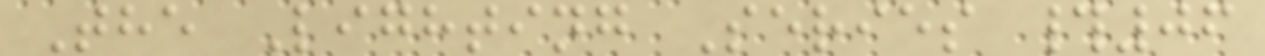The Lighting Series #06
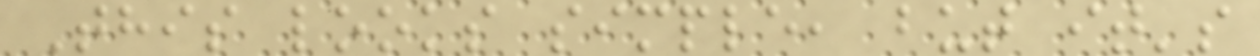This looks simple, but it's
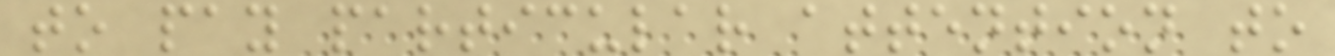to pay particular attention to
